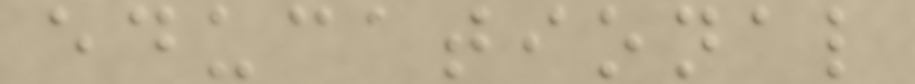educational
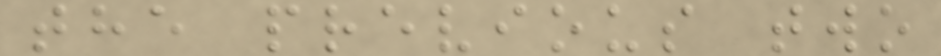the previous two
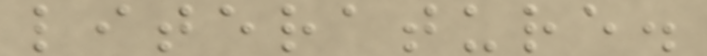literature.
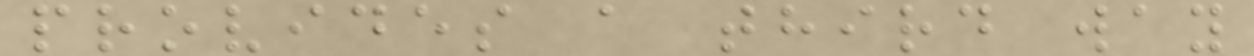provides a third way
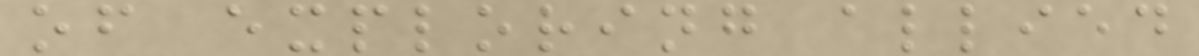of exploring allied
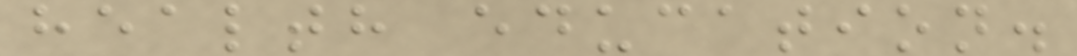health education.
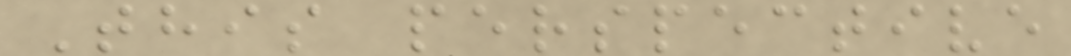This perspective
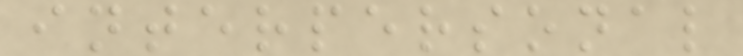interpersonal
